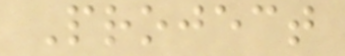Project
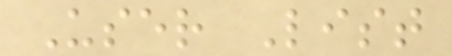User List
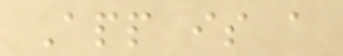App is a
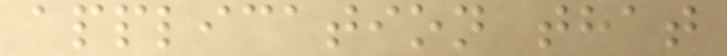application that
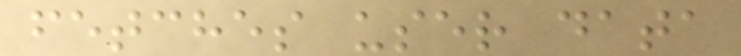fetches user data
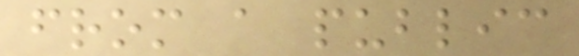from a public
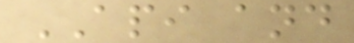API and
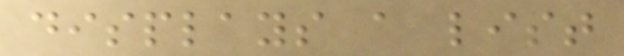displays a list
